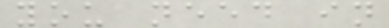you need in
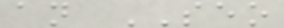an SEO
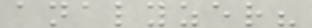analyzer?
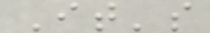It's
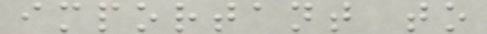important to
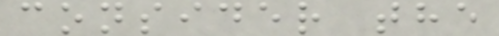consider the
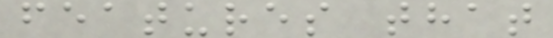features that
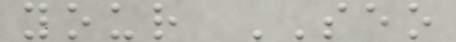your SEO
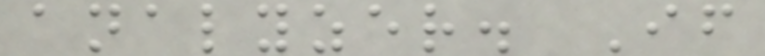analyzer. If
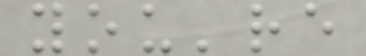you're
